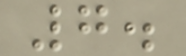7.
